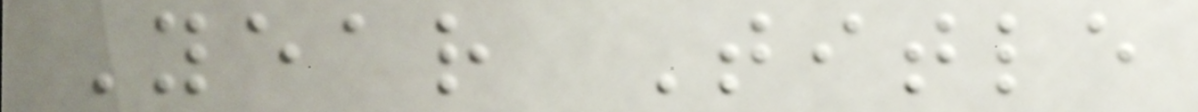Year Title
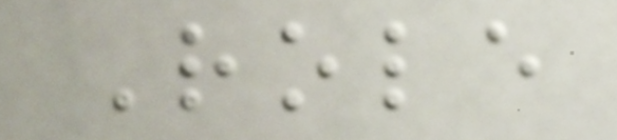Role
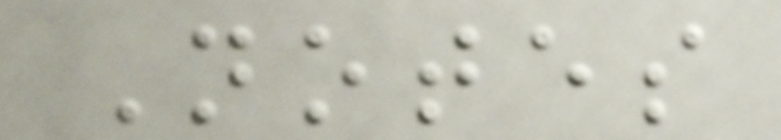Notes
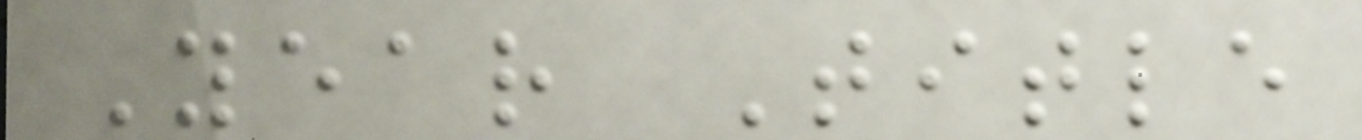Year Title
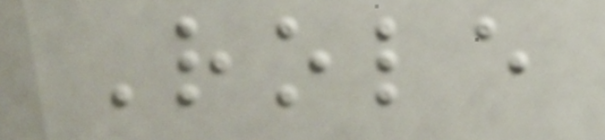Role
